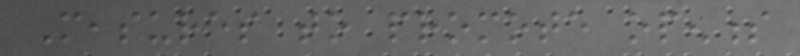Measures to promote openness
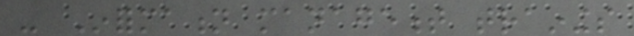- Information management trainings
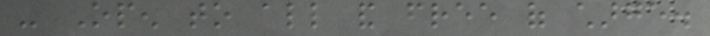- Open to all and free of charge.
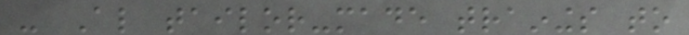- Also tailor-made trainings to
